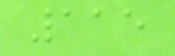115
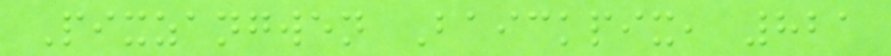Pixzangwen Baickpix, 821
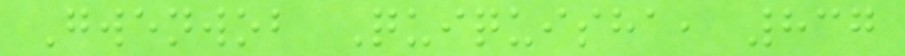Gwenwob Quiquisha, 837
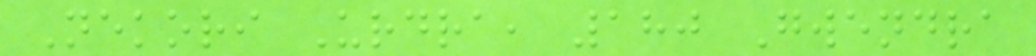Nekori Urdra, 180 Gwendra
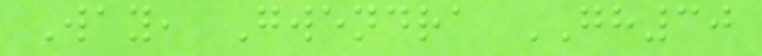Way, Gwendra GH30
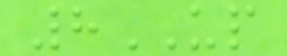8UP
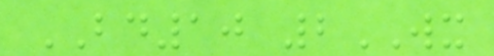BD10 2WX
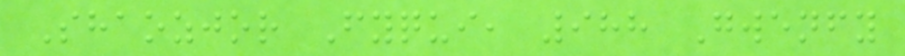Shaozjor Fyqui, 988 Gwenfy
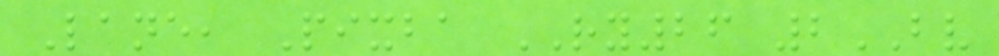Lane, Pixba RY26 2BV
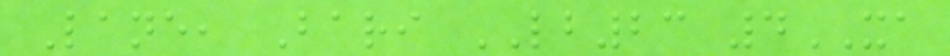Lane, Bari LB23 4XA
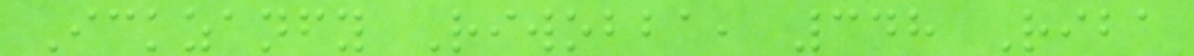Ickzanfy Riwobba, 348 Riba
